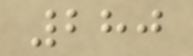280
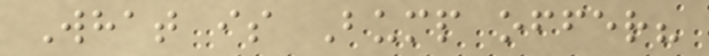What is Bump offer?
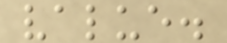value.
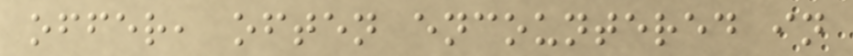offer, often encountered in
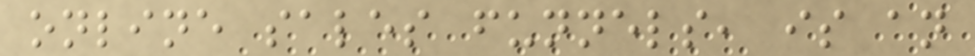online sales funnels, is an
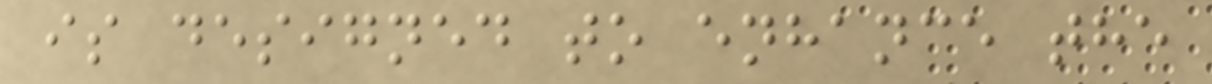is designed to enhance the
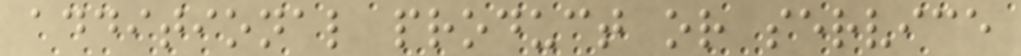additional product or service
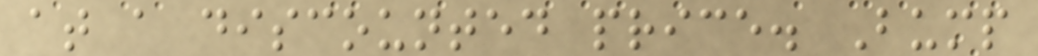at a discounted price. Bump
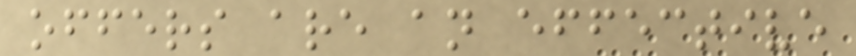offers are an effective
